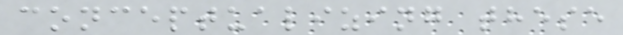conceptualizing these
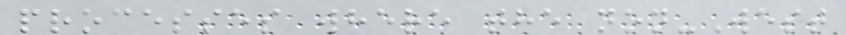processes where the non-West
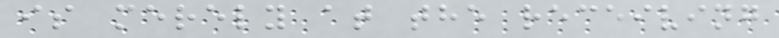is merely at the receiving
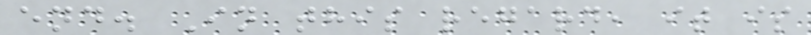end. In this regard, it is
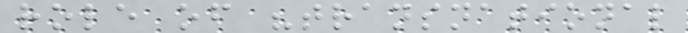role of "transnational
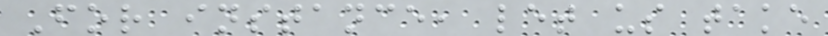For instance, let us take
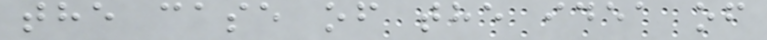the case of the idea of
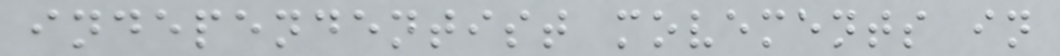independentist movements in
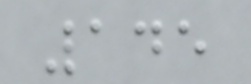145
